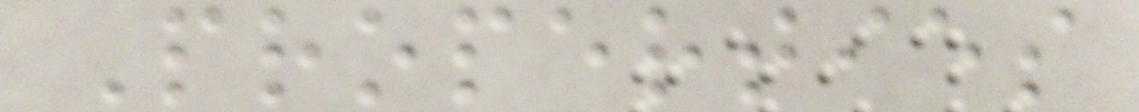Properties
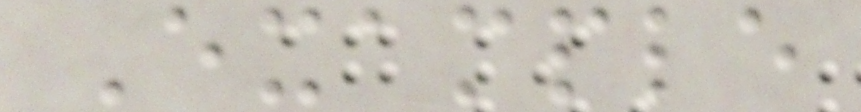Example
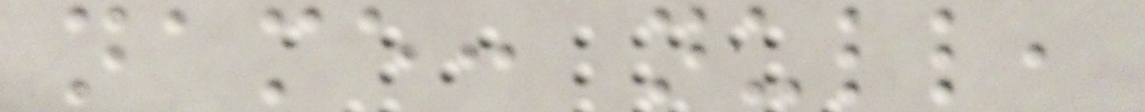name: null,
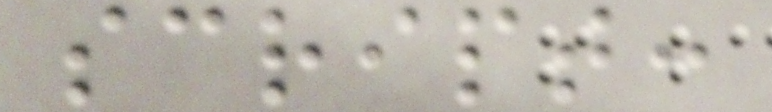script:
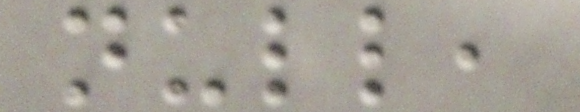null,
